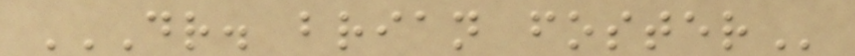DR. BRIAN FOSTER
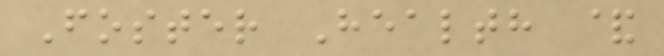Foster Health &
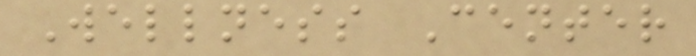Wellness Center
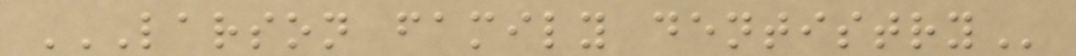LARSON FAMILY DENTISTRY
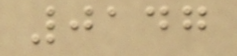0147
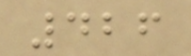426
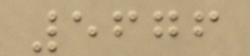5676
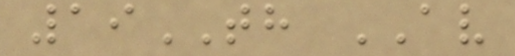19TH AV
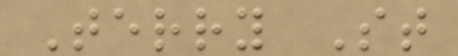Terry St
